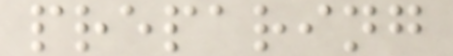preparing
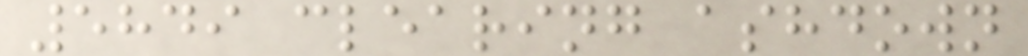5849 clearing ashdown
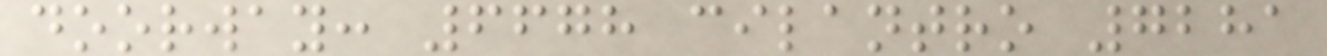doorway: 6678 cilantro 7281
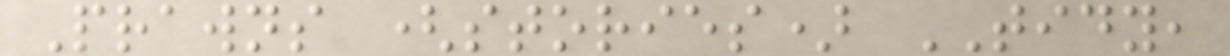Prawns (stories) TIDY,
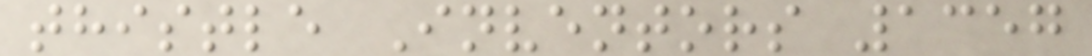thistle Inventors 1357
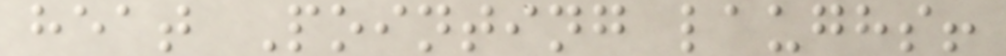heat Pointing laughs!
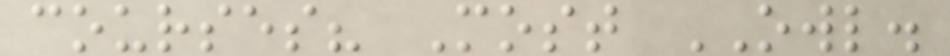courses? Most OWL.
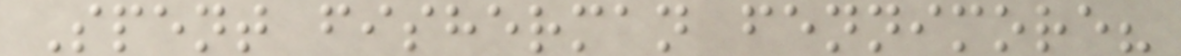Spent fisherman fennimore?
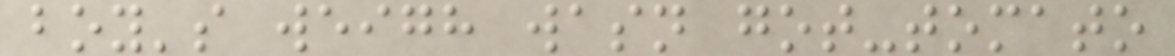boy's weigh wasn got-tomato
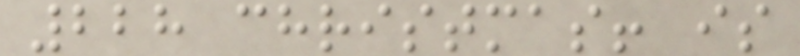228 christmas! is
